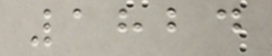1824
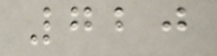720
